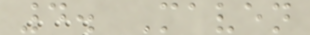4. Maven
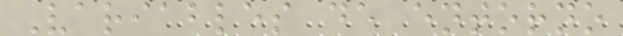Variables de entorno
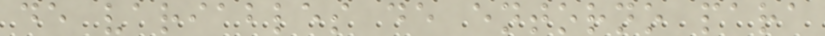de variables de entorno para
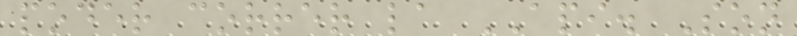poder correr la API. Son
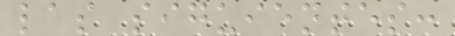las siguientes:
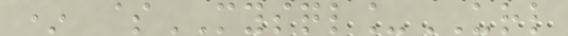* $MYSQL_URL
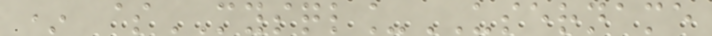* $MYSQL_USERNAME
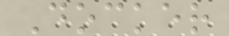Docker
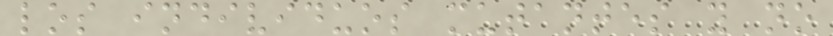los individuos mutantes y no
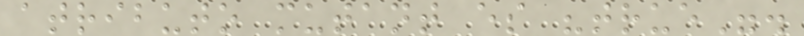atributo mutant es "true".
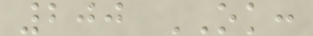200 OK:
